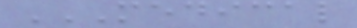MEDICAL
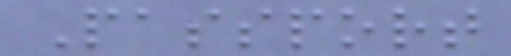Passport
